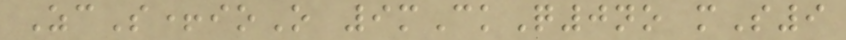ZcS+ioO 9mCkQ0no mS9
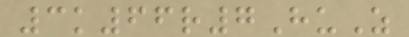3k66r7HuZ
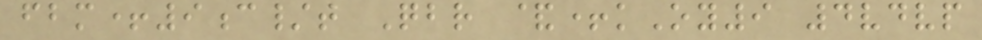fbm+9c/t Qbr &+kOy9 4vdvp
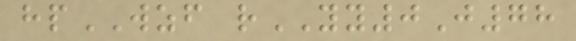hpWZF rYY0J78
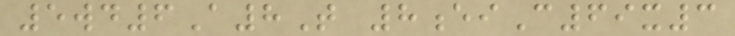5wd6A8T 8eiC69x3
